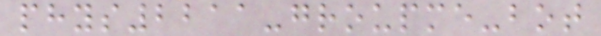phys2211-groupme-bot
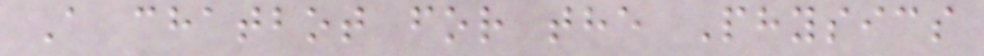A chatbot for the Physics
